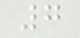7
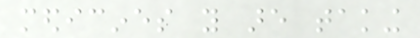medicines you are taking
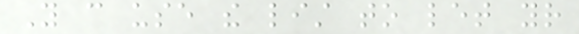You can use the list to let your
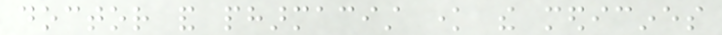doctor and pharmacist know the medicines
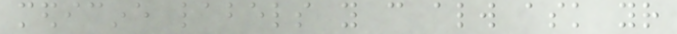medicine labels you can always ask your
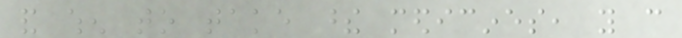and when to take these medicines, you can
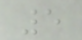5
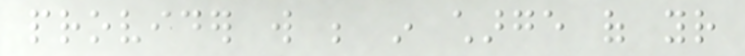provider will be in charge of your
